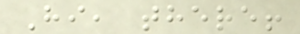Hi, there!
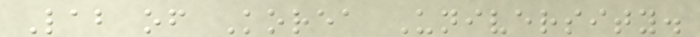Lab of Korea University.
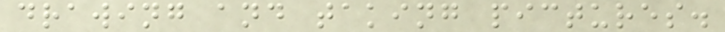drawing and taking pictures.
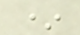*
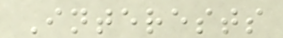Interests
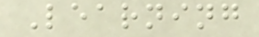Learning
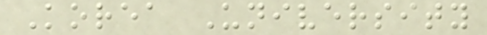Korea University
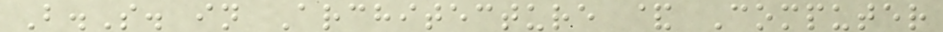B.S. in Architecture & Computer
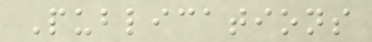Publications
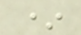*
